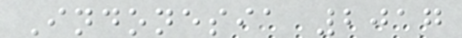Indonesia 2017
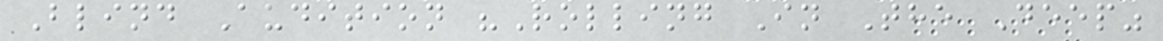Blind Audition "Rolling In The Deep"
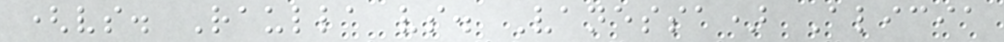(vs. Raulla vs. Vanessa) Alicia
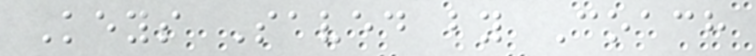Keys Saved by Coach
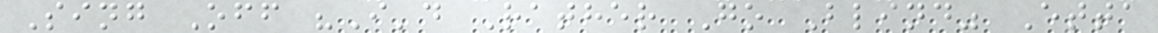Sing Off "I'd Rather Go Blind" Etta
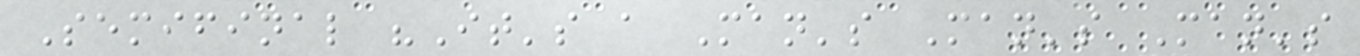Semifinal "It's a Man's Man's Man's
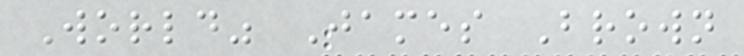World" James Brown
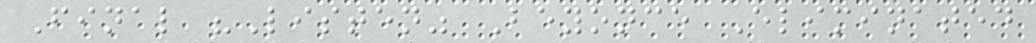Final "Listen" Beyonce Eliminated
